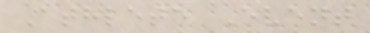Athlete Event
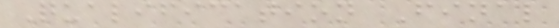Qualification Final
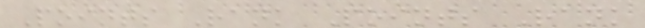Points Rank Points Rank
